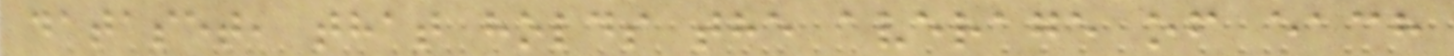dataset, that holds the average of each
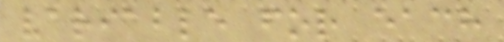variable for each
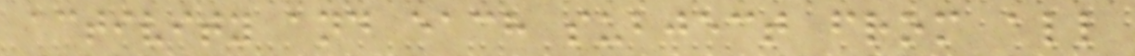activity and each subject from all
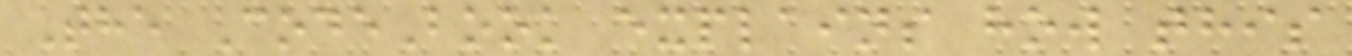The CodeBook explains how this
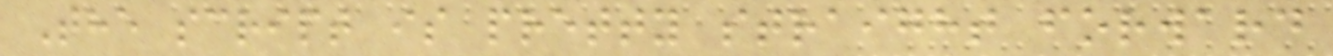The script is pretty straight forward
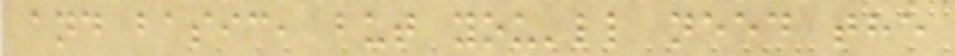and basic, but you'll need the
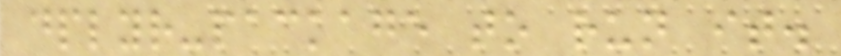dplyr-package to run it.
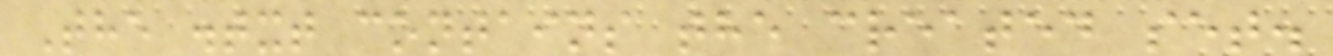The .txt contains the created set.
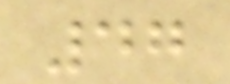47
